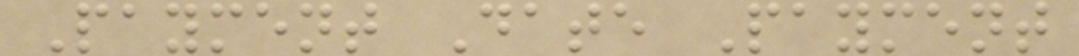Payment Date Payment
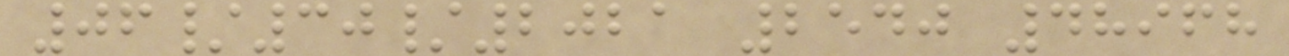06/30/2021 2540 48968
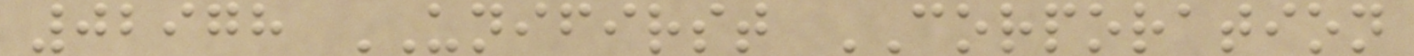02978 UNIFIRST CORPORATION
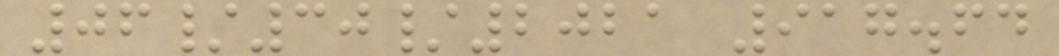06/30/2021 917.64
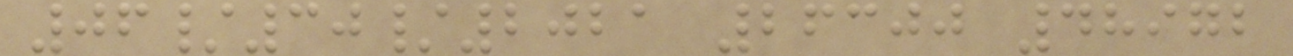06/30/2021 26300 48972
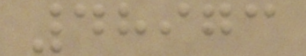48973
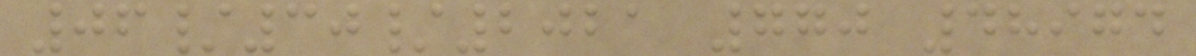06/30/2021 770 48974
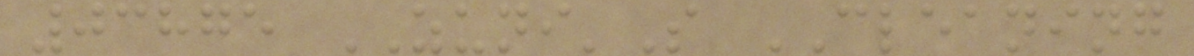03875 ZUNI'S CLEANING
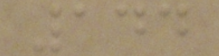144
